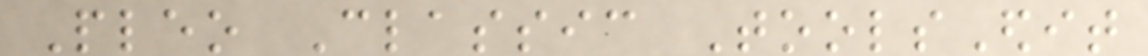Pleo Classic ToolsEdit
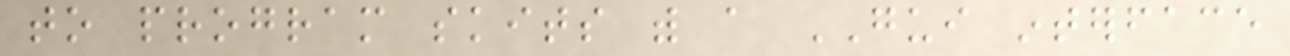to program skits with a GUI interface
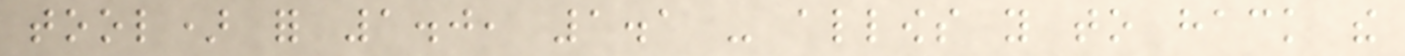tool) for 1.0, 1.1 - allows you to hack the
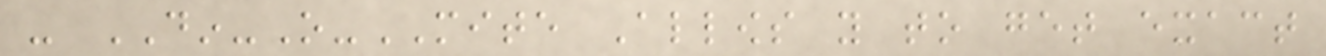- DIN-O-MITE Allows you to get exact
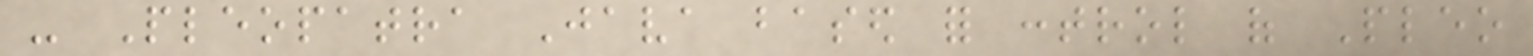- Pleopatra Java based for control of Pleo
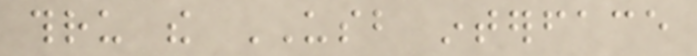thru the USB interface
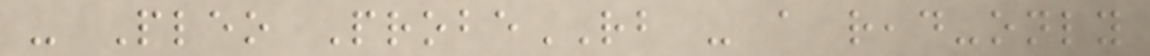- Pleo ProbeRB - a read-only
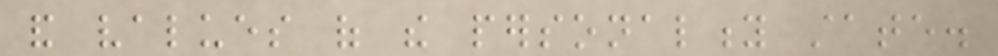and values of the personality state.
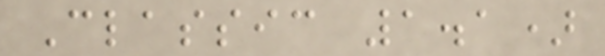Classic 1.1)
